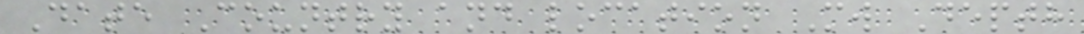Date Country and location Mw Depth
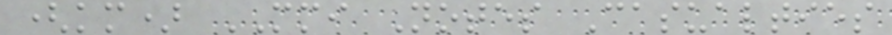(km) MMI Notes Casualties
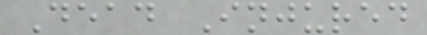Dead Injured
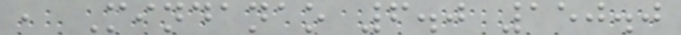, Mindanao 6.0 150.0
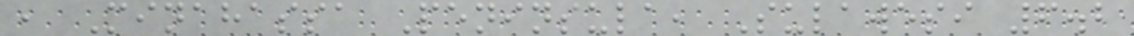, Minahassa Peninsula, Sulawesi 6.2
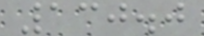130.0
